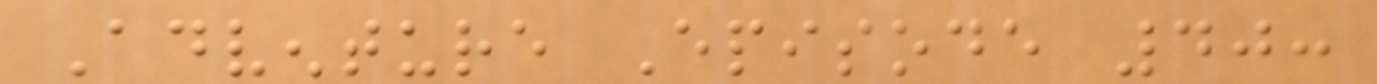Adventure Episode 40:
